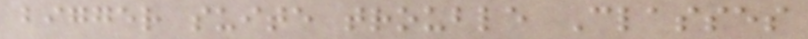bigger suite trouble Classes
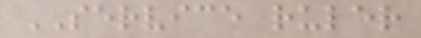SERVICE ruler
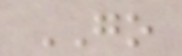GO
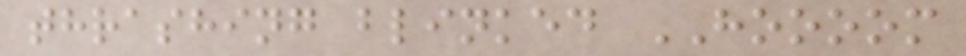thrashing blinked HOOOOM
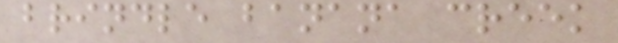brindle banana creek
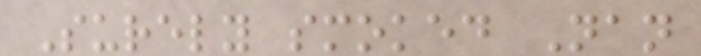Surely smoked Nan
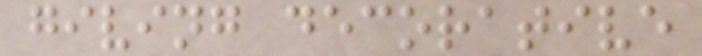giving decorative
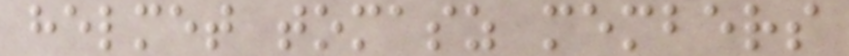helmet tomasz members
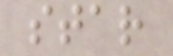star
